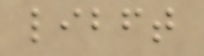libft
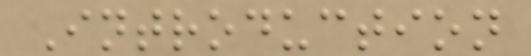Introduction
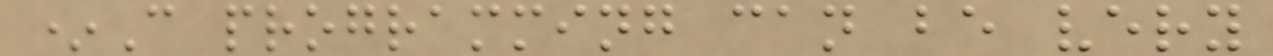*C programming can be very
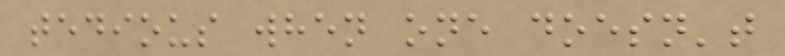tedious when one doesn't
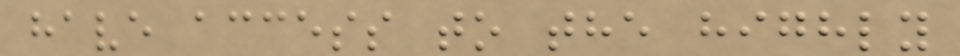have access to the highly
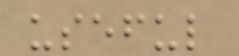useful
